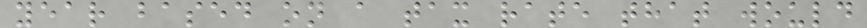year based on a tax rate that would
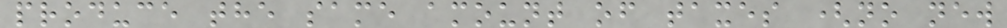produce the same amount of taxes (no new
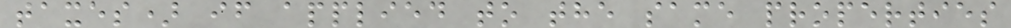taxes) if applied to the same properties
